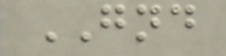GND
